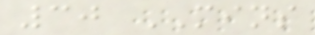30 MINS
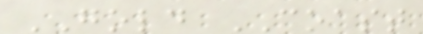GOLD COAST
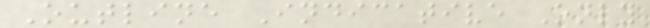Outline Indicative Only
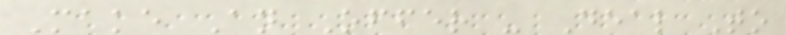Make An Offer - Deal To
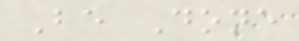Be Done
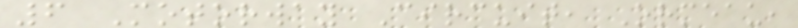6 Motorway Circuit, Ormeau,
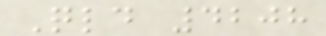Qld 4208
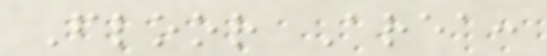Floor Area:
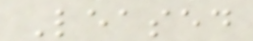Leased
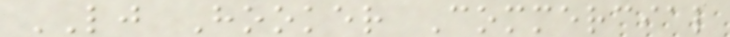LJ Hooker Commercial
